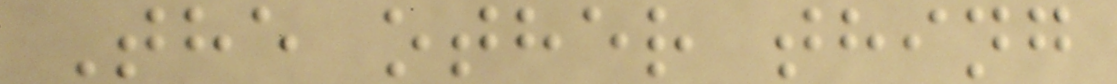The other thing
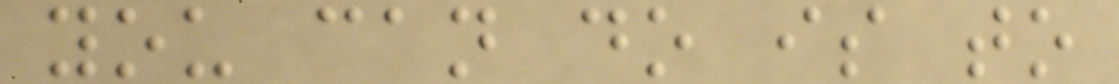you can do is to
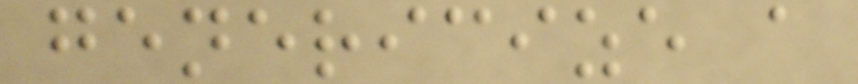genericize a
